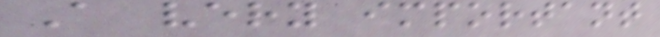A very important
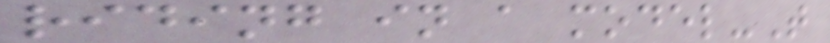riding in a model-T
